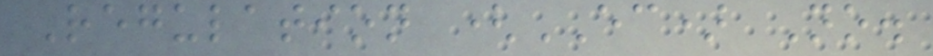Regulation (EC) No.
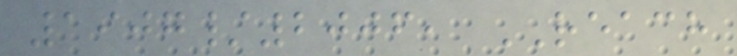1907/2006, REACH
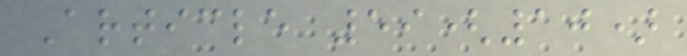Article 59(10)
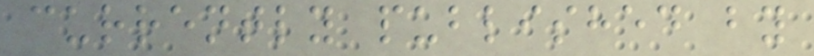currently published by
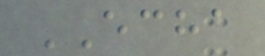ECHA
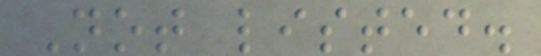Not listed.
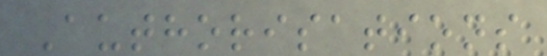Authorisations
